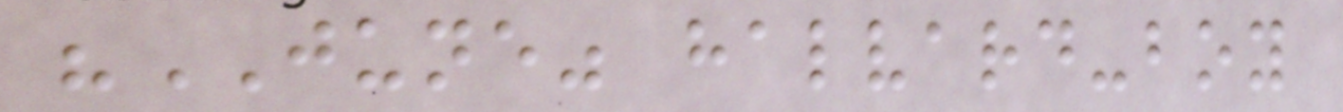"JUNE" halvard-boy
